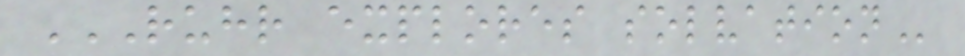RUHR EXPLORES SOLVATION
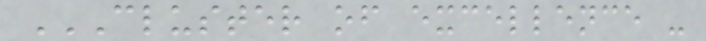CLUSTER OF EXCELLENCE -
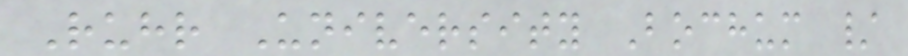Ruhr University Bochum /
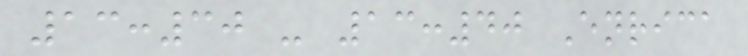13:30 - 13:40 Enrica
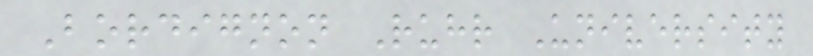Bordignon Ruhr University
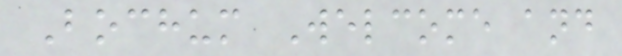Bochum Welcome and
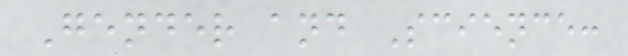Gender and Science:
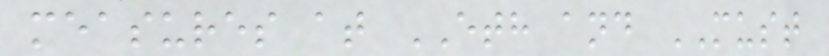measures at ETH and MUST
